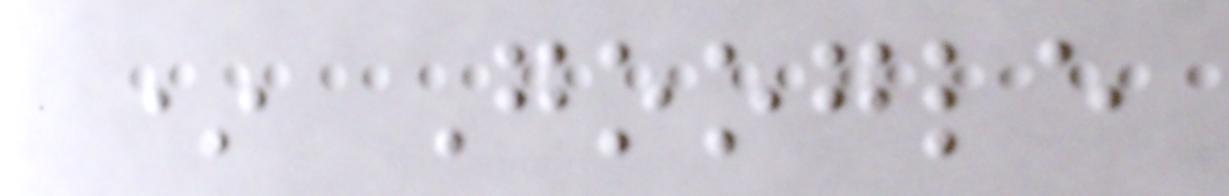* Google
